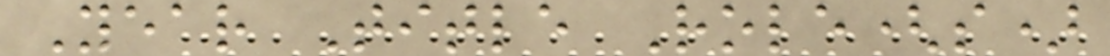Year Title Role(s)
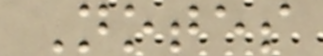Notes
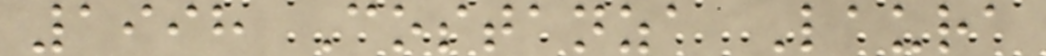1998 Costanza Laura
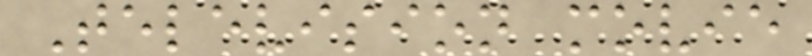Television movie
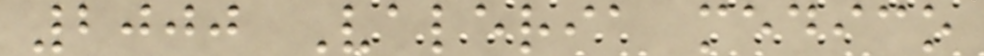2000 Valeria medico
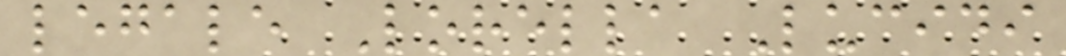legale Lorella Lucidi
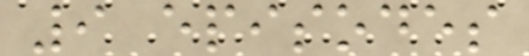9 episodes
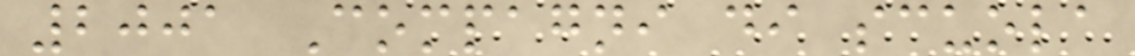2001 Compagni di scuola
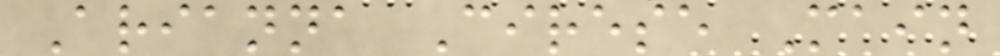Arianna Cirese Main
